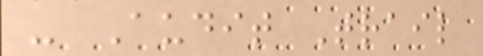- Audit Trail
